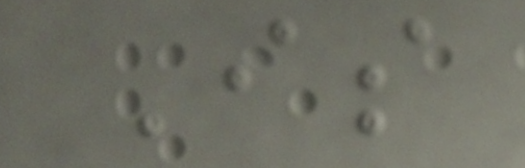Is
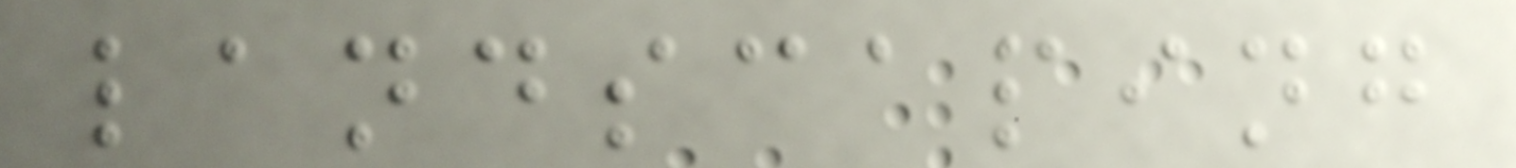landscaping
